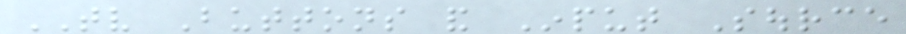TV Buttons and Input Source
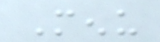Menu
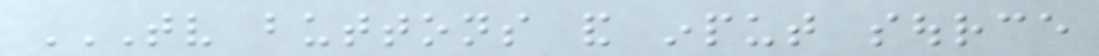TV BUTTONS AND INPUT SOURCE
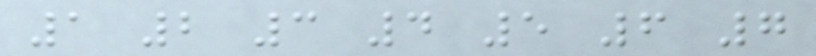1 2 3 4 5 6 7
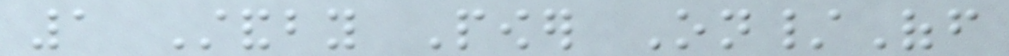1 Standby Power On/Off
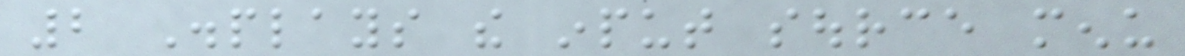2 Displays the input source menu
